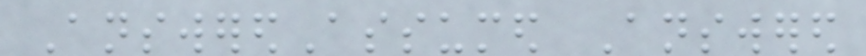AnsweredAssumed Answered
